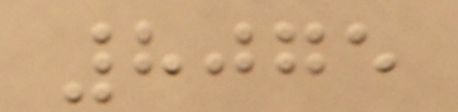8075
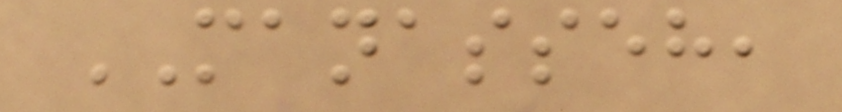MANASSEH,
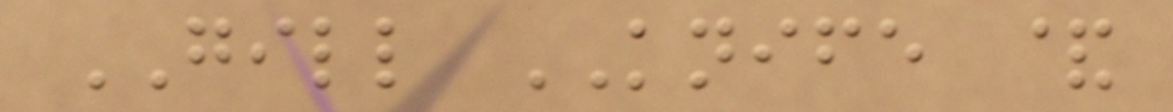GILL KNIFE &
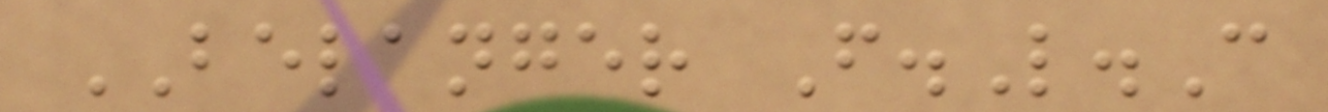BELANGER F.L.C
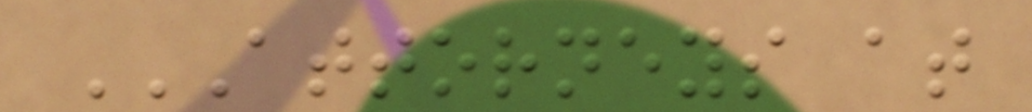ATTORNEYS AT
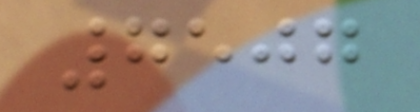7507
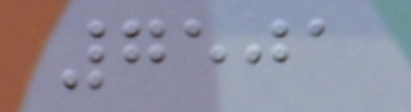7501
